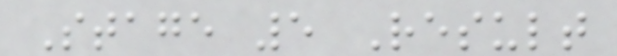Stage 5 Result
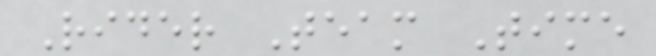Rider Team Time
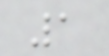1
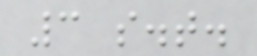3 s.t.
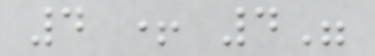4 + 4"
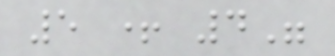5 + 4"
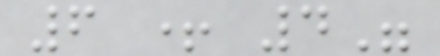6 + 4"
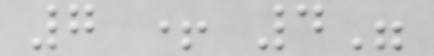7 + 4"
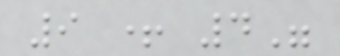9 + 4"
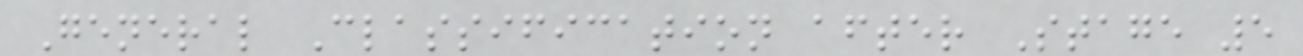General Classification after Stage 5
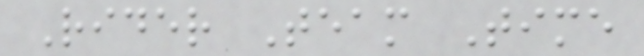Rider Team Time
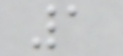1
